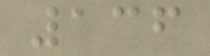136
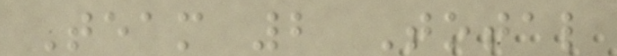Team 2 Total
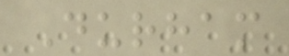Durham
